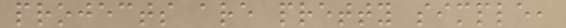projects are pretty simple,
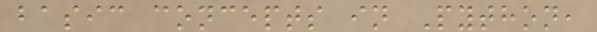basic concepts in Python,
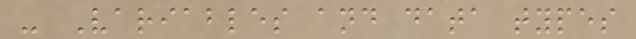- Variables and data types
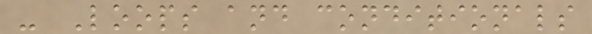- Loops and conditionals
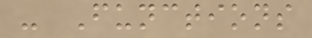- Functions
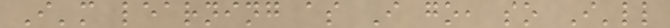I'm learning as I go, so I'll
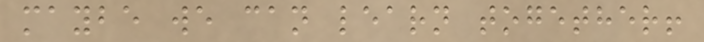maybe we can learn together!
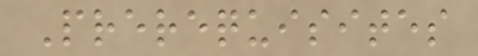Prerequisites
